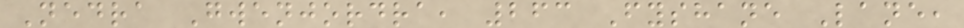Nedra Gwenjordra, 263 Fyshane Lane,
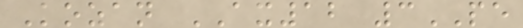Kozan AX12 3PE
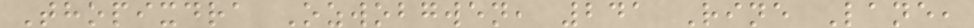Thopixdra Ozwobgwen, 241 Rine Lane,
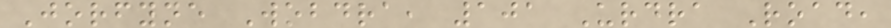Jorfyne Wobdra, 101 Urdra Road,
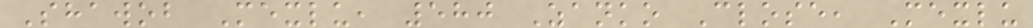Shawob Mexlu, 580 Zanko Close, Mexlu
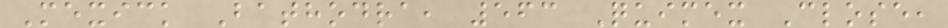Mexick Bathodra, 563 Quimex Close,
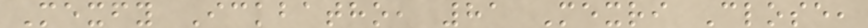Mexfy Ickbatho, 81 Mexri Close,
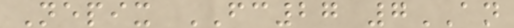Nepix FC27 7AN
